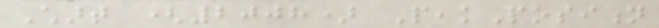Chart (2008) PeakPosition
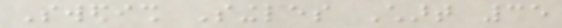Swedish Singles Chart 35
